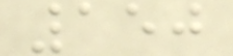150
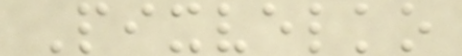Pixvelko
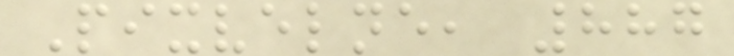Pixvelne, 887
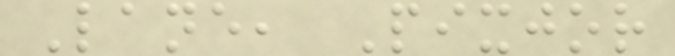Lane, Pixjor
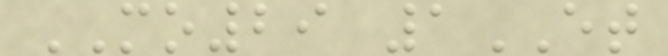MO29 1ET
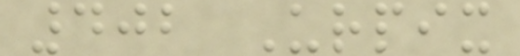402 Urpix
